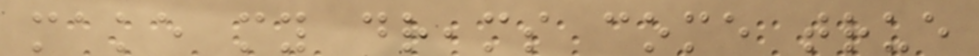make my dreams come true
